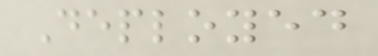Deployed
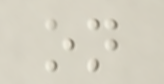on
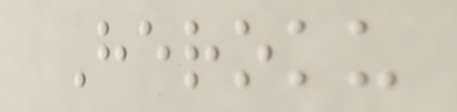Heroku
